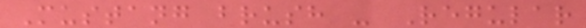Mustang brush - Regular
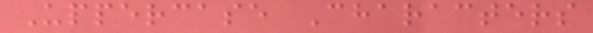Uppercase Characters
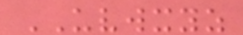UVWXYZ
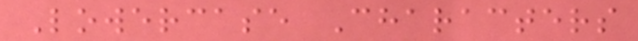Lowercase Characters
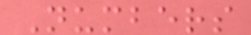Numbers
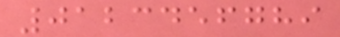0123456789
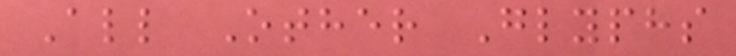All Other Glyphs
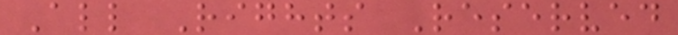All Rights Reserved
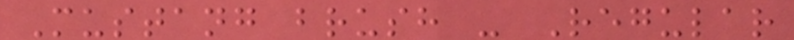Mustang brush - Regular
